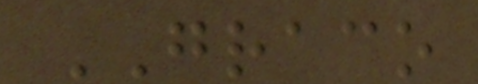GRACO
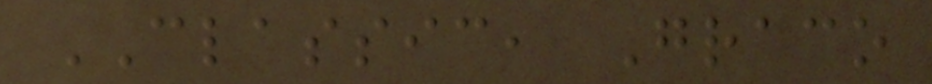CLASSIC, Graco
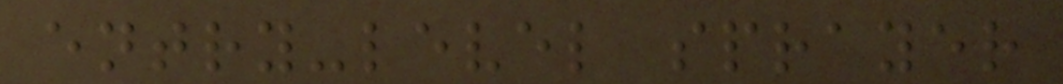entry-level sprayer
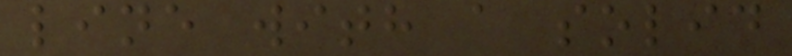line with a solid
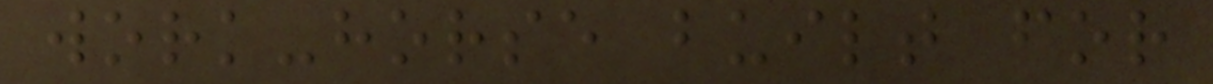work-horse built for
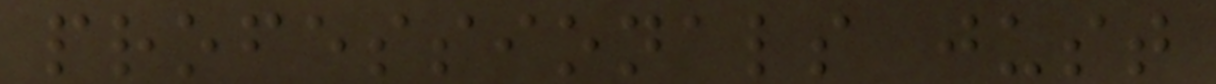professionals just
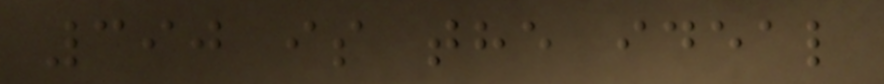390 is the ideal
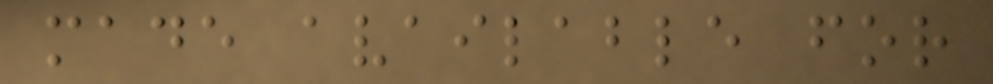made available for
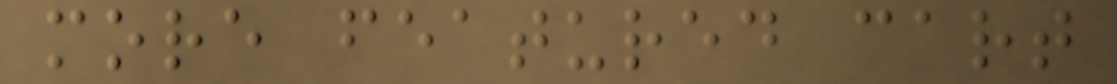more featured cart
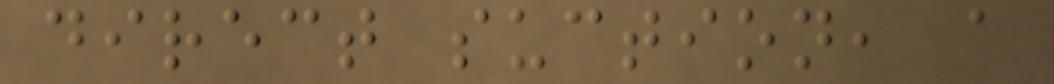direct suction, a
